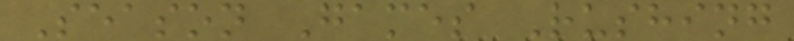Season Games Rushing
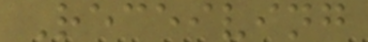Receiving
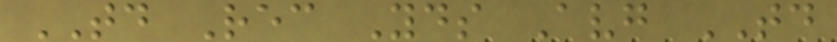TD Rec Yds Avg TD
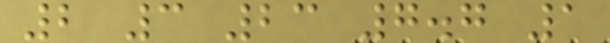2 3 23 7.7 1
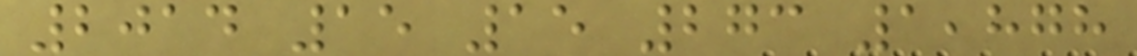2014 15 15 273 1,878
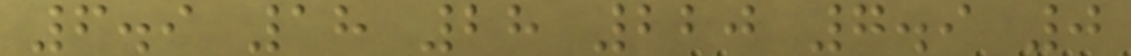6.9 18 28 220 7.9 0
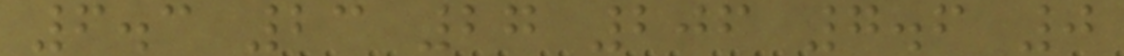6.3 23 27 206 7.6 0
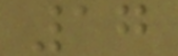17
